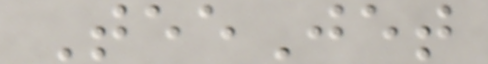TeeJet
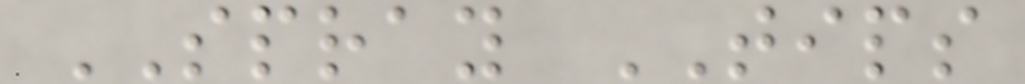SPRAY TIPS
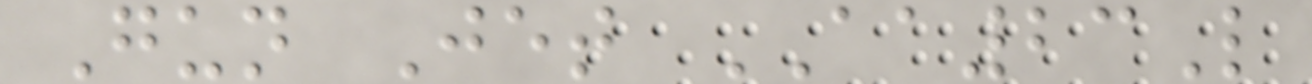Gun Jet AA23L
